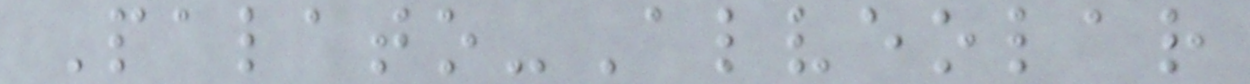Palato-Alveolar
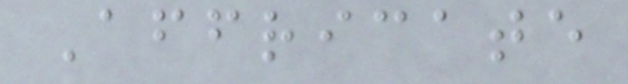Affricate
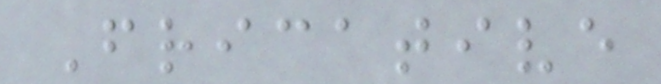Fricative
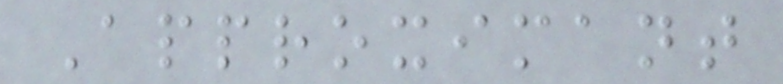Approximant
